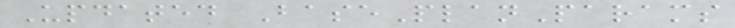Updated BasePlanParams
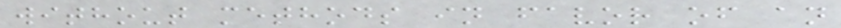without methods in favor of an
